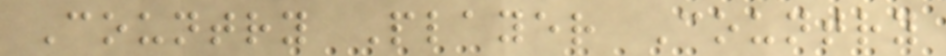Country Player Country
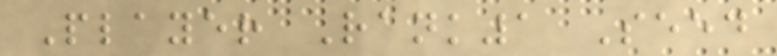Player Rank1 Seed
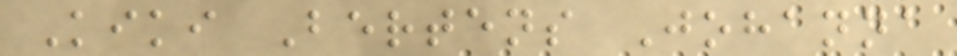Kiki Bertens Johanna
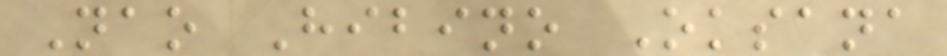Nao Hibino Oksana
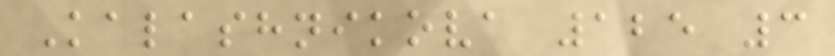Kalashnikova 125 3
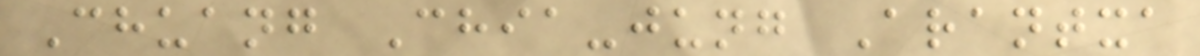Chuang Chia-jung Arantxa
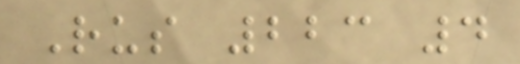Rus 223 4
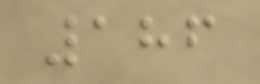186
